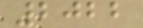2022
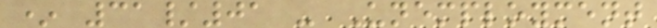* 31/01 - Unemployment
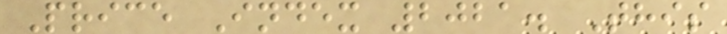Price Index 2021. This
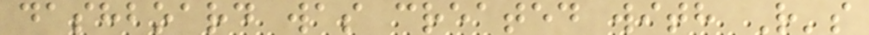dashboard was created with R's
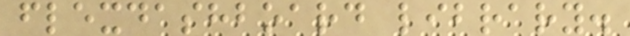flexdashboard library.
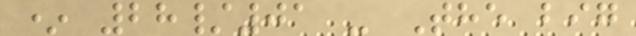* 28/01 - The big
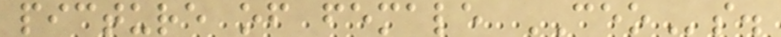picture of female CEOs.
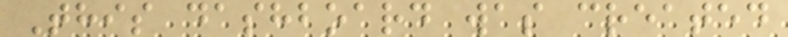This dashboard was created
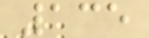135
